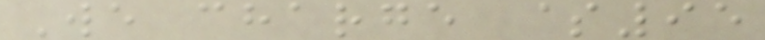We charge $95
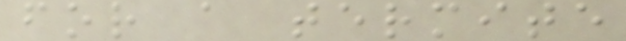for a termite
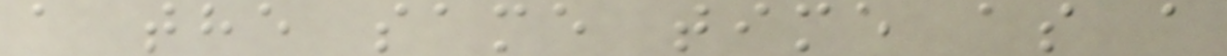a the same time as a
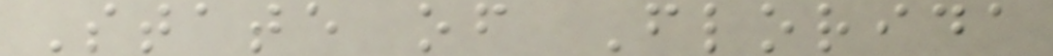State of Florida
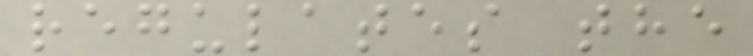regulates the
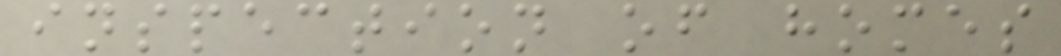inspection of homes
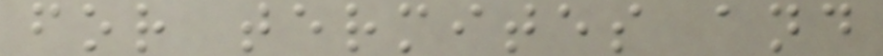for termites and
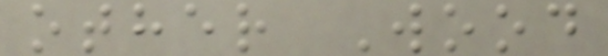other Wood
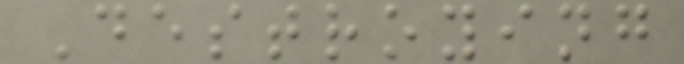Destroying
